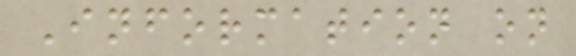Information on
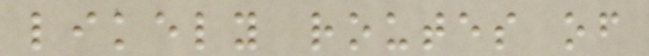likely routes of
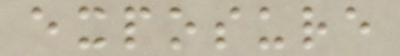exposure
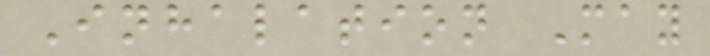Inhalation May
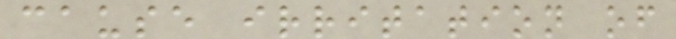cause irritation of
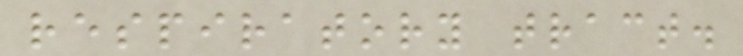respiratory tract.
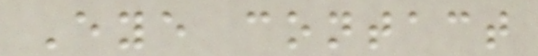Eye contact
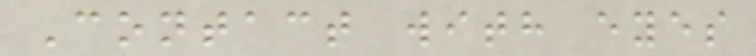Contact with eyes
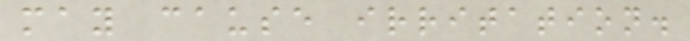may cause irritation.
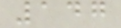147
